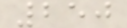250
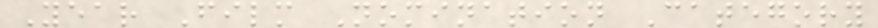Year Film Nomination Category
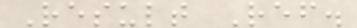Result Ref.
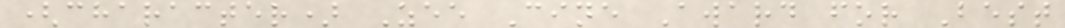(character) Zee Cine Award for Best
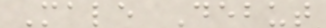Male Debut
